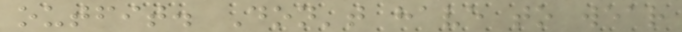outfit. Don't have to wear
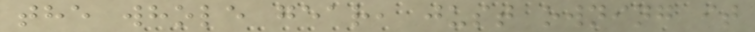the whole gear, just owning it
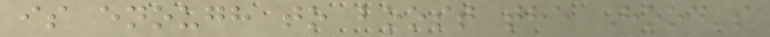is enough to boost the Hood's
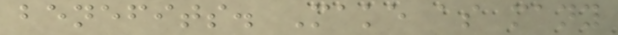benefits. Make as many
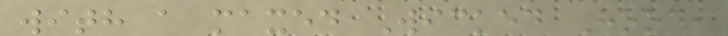with a maxed Wicked Hood,
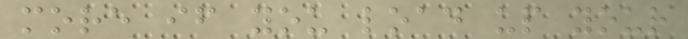more if you load up your
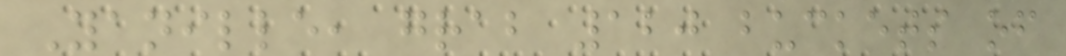Yanille, grab 120 buckets of
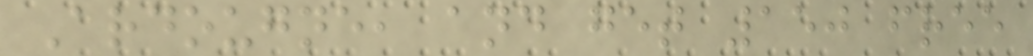Ardougne, and get 150 free
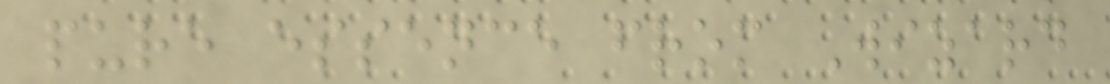pure essence from Wizard
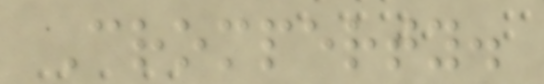Cromperty.
